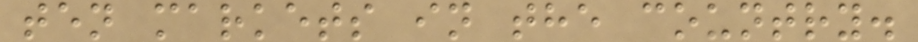ten markets in the country.
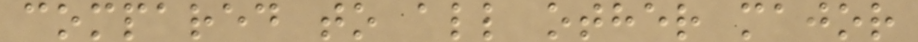compared to all other major
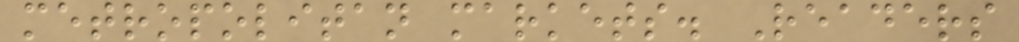metropolitan markets. Readers
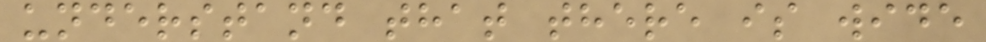understand that there is wide
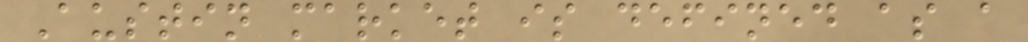Austin market is defined as a
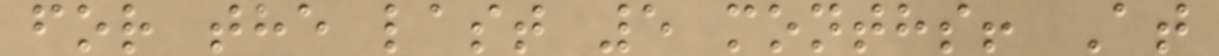for the last 5 months! At
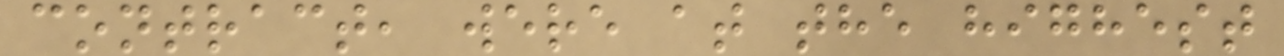contract, were at the highest
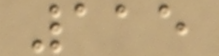115
